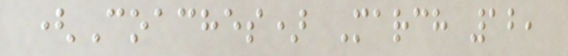(Coaches) March 12,
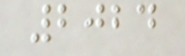2024
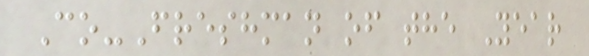Co-Freshman of the Year
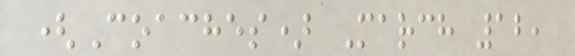(Coaches) March 12,
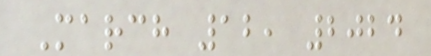March 12, 2024
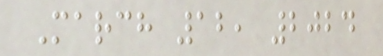March 12, 2024
